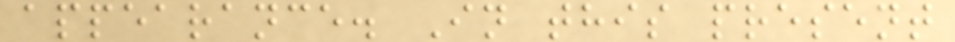appearance. In this present
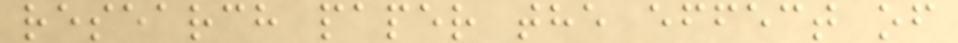research paper the effect of
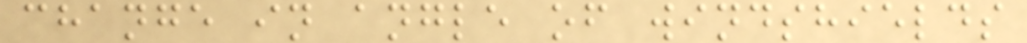change in angle of windshields
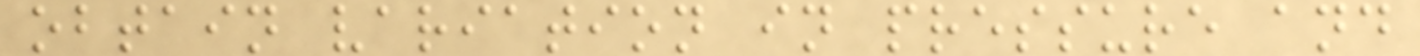obtain variation in pressure and
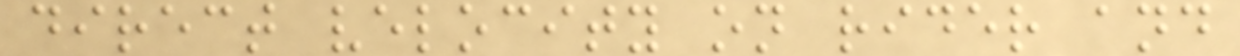direct velocity on rider and
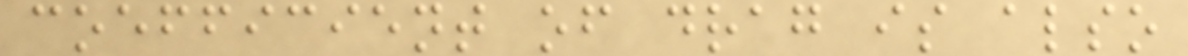coefficient of drag is also
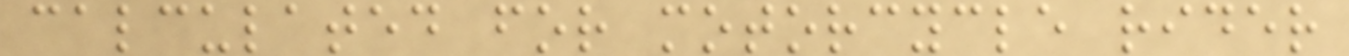calculated for motorcycle rider
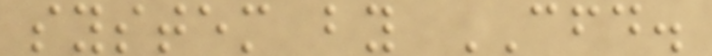system by CFD.
